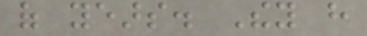of years. They have
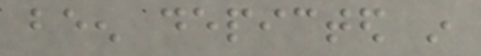been depicted in
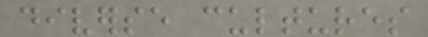diverse cultures
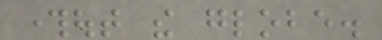throughout the globe.
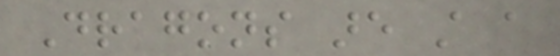Dragons are still a
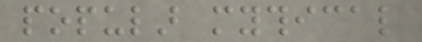popular mythical
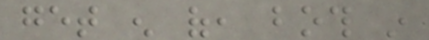get enough of, both in
